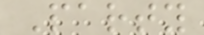Party
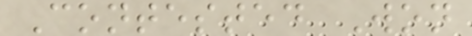Contested Won
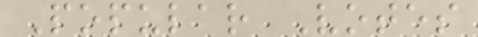Popular Votes
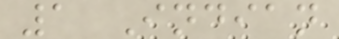1 Indian
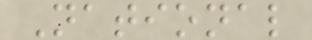National
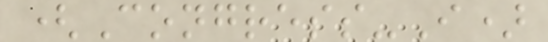(Congress-I)
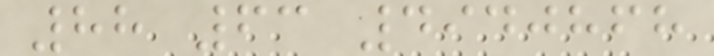88 63 4940868
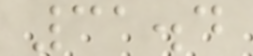31.4
